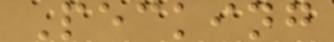Pecking
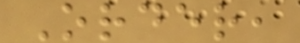Order,
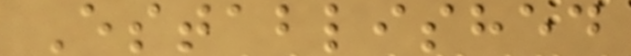Established
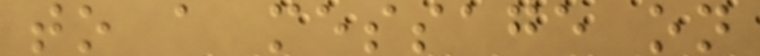to a message on
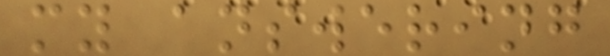my answering
